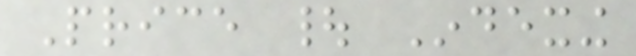Price | Indexing
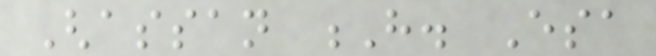Ghassan H. Esa
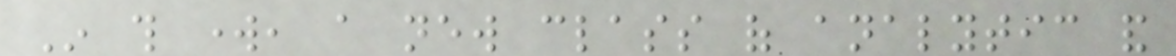In this work, a new class of analytic and
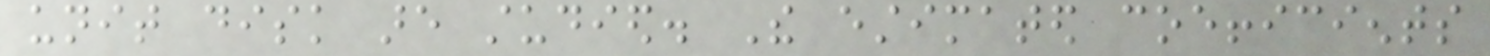unit disk are studied. The estimated coefficients
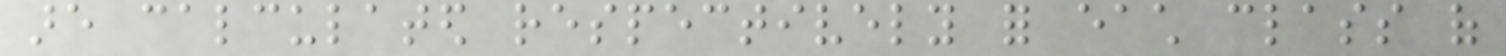are calculated respectively for each class of
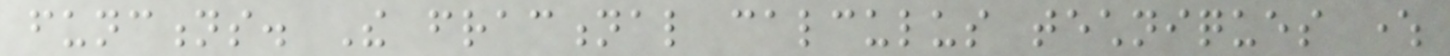functions. The fractional calculus techniques where
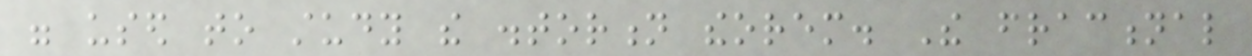were used to study the distortion theorem. The fractional
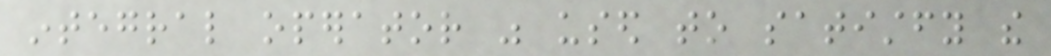integral operator was used to satistfy the
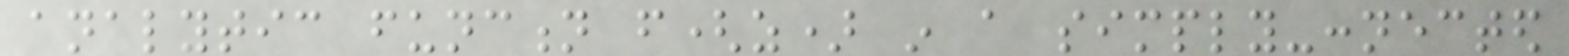analytic function f(z) in a simply-connected
